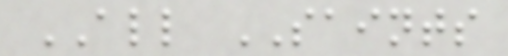ALL SAINTS
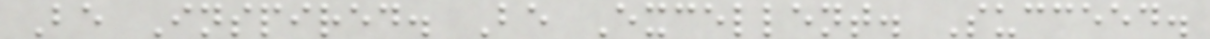Be Inspired. Be Excellent. Succeed.
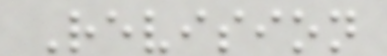Revision
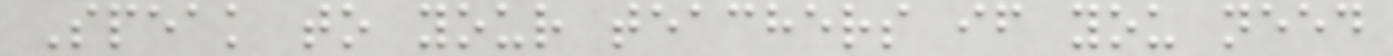Speak to your teachers if you need
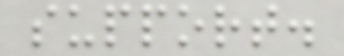support.
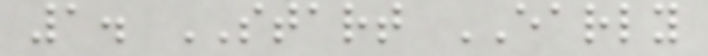1. START EARLY
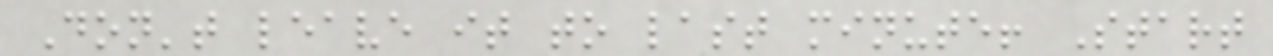Don't leave it to last minute! Start
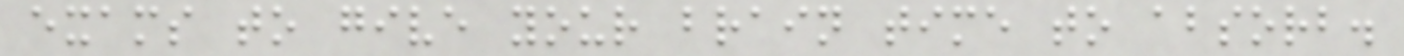exams to give your brain time to absorb.
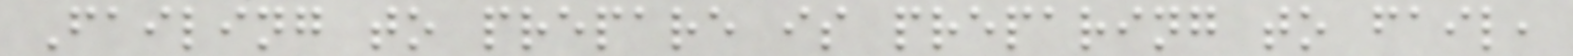Failing to prepare is preparing to fail,
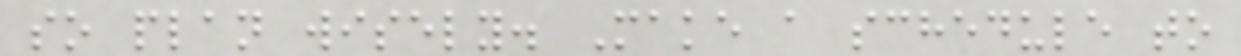so plan wisely. Make a schedule to
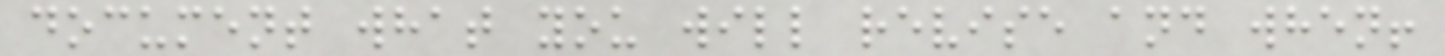document what you will revise and when!
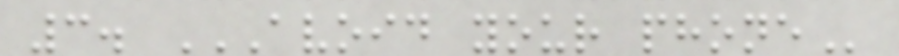3. AVOID YOUR PHONE
